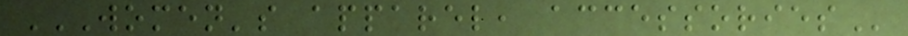WOMEN'S APPAREL, ACCESSORIES
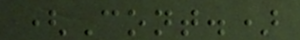(Cont.)
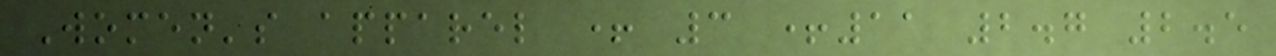Women's apparel + 3 +11 2.7 2.5
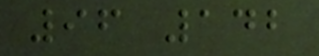96 142
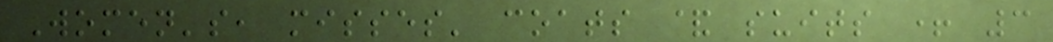Women's, misses' coats & suits + 3
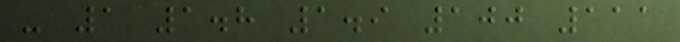- 1 1.8 1.9 100 111
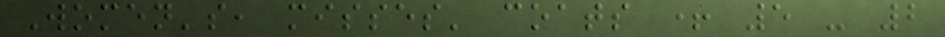Women's, misses' coats + 5 - 2
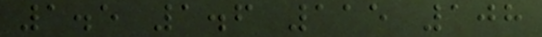1.5 1.6 115 108
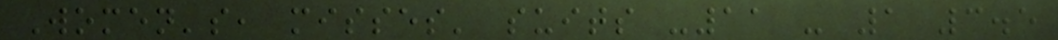Women's, misses' suits -11 - 1 3.5
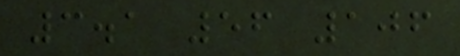3.1 56 106
